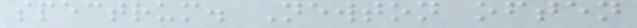spectrum. Newton often
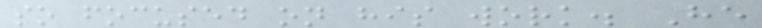so focused on his work. He
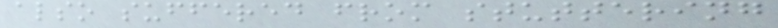also suffered from stuttering
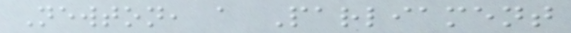Newton, a Parliament
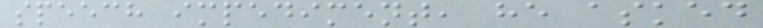speech impediment, he asked
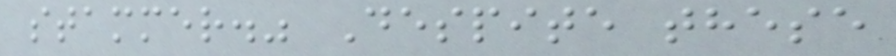stammer." Despite these
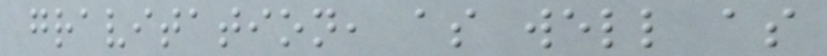gravitation, as well as
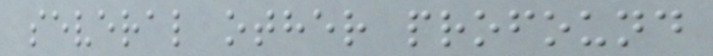several other profound
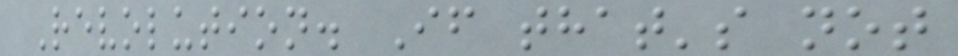Revolution. If that's not
